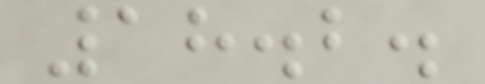18.2.
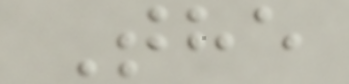The
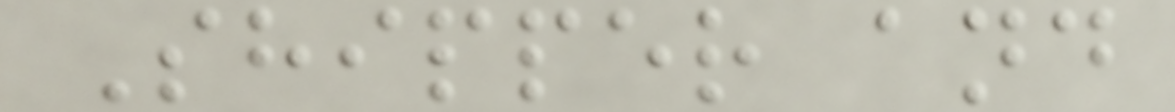Shipper and
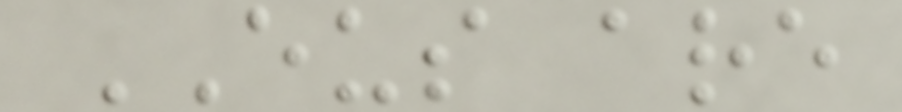EUS are
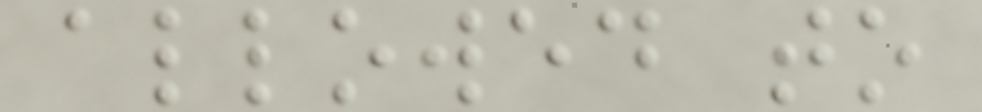allowed to
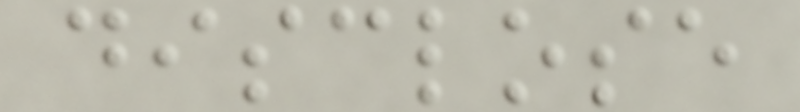disclose
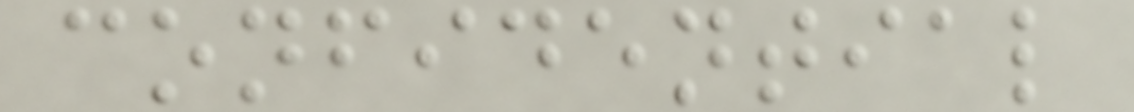confidential
